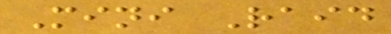Mini Raid
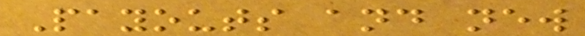Payouts and new
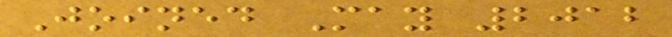Joined May 2012
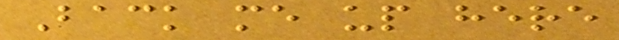Back me up here
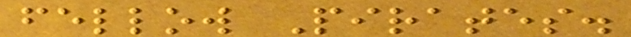fellow Pirates.
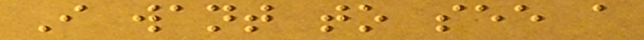I want to see a
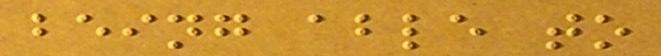being able to
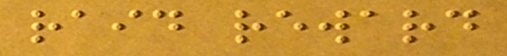raid reward
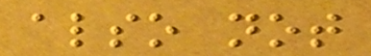also not
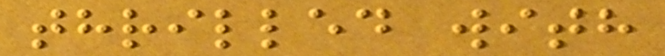thrilled with
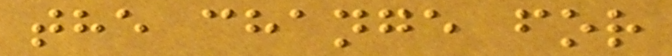the change for
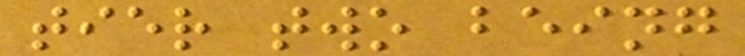tier two being
